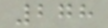278
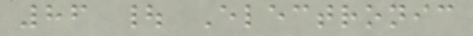86 | Electronic
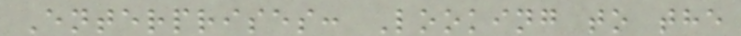Enterprises: Looking to the
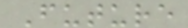Future
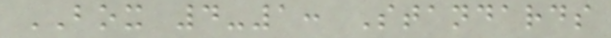BOX 4-1: Standards
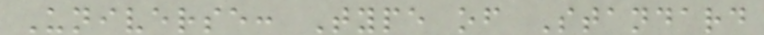Universe: Type of Standard
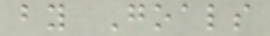by Goals
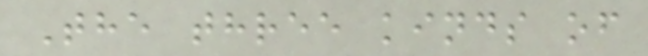The three kinds of
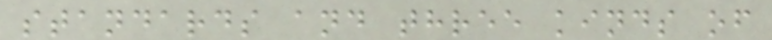standards and three kinds of
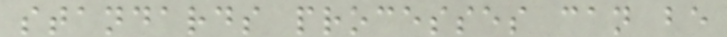standards processes can be
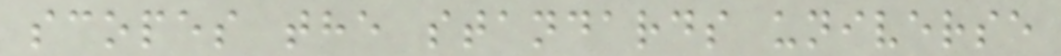scopes the standards universe
